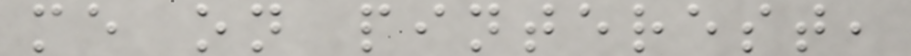me on pinterest,
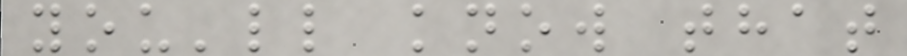you'll know that
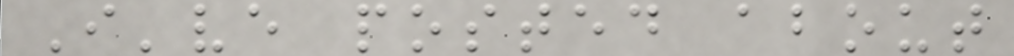I've posted about
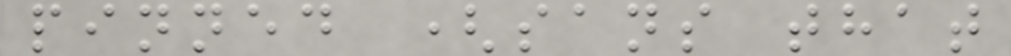pinned (sans that
